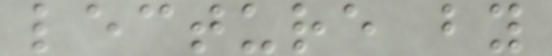lecture by
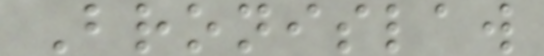Bronislaw
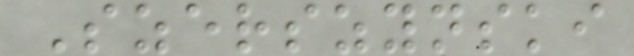Szerszynski
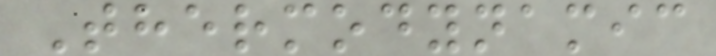Thermodynamic
